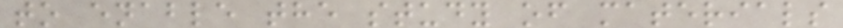to enable the study of materials
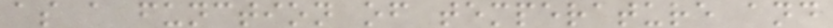as a function of temperature and
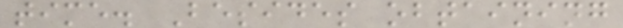time. Besides obtaining
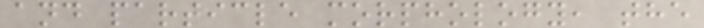and particle morphology, the
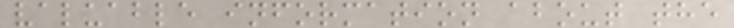valuable information about the
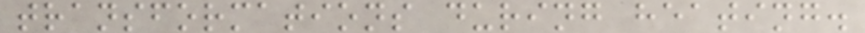transformations during heating.
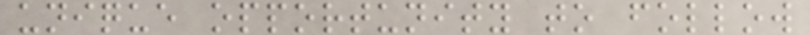unique opportunity to follow
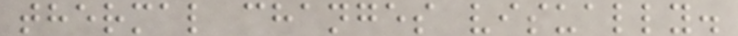thermal changes visually.
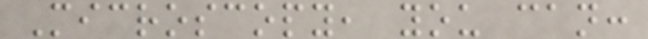Microscopy, you can:
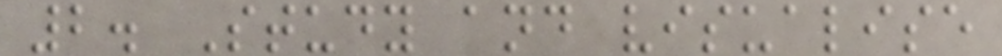2. Study and visualise
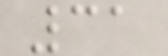31
